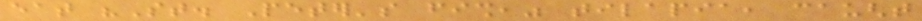eat "St. Peter's fish," tilapia, caught
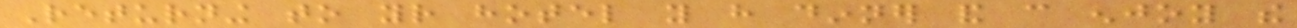Returning to your hotel you have dinner and can enjoy the
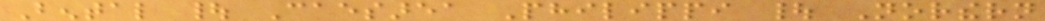Bental | Caesarea Philippi | Northern
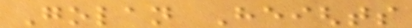Golan Heights
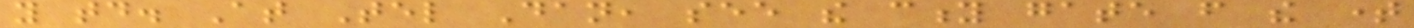you today. At Tel Dan, see the city gate from the time
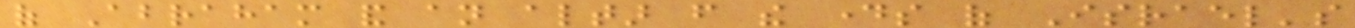of Abraham and an altar from the days of Israel's
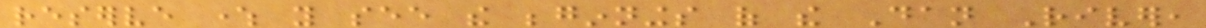reserve where you see the beginnings of the Dan River,
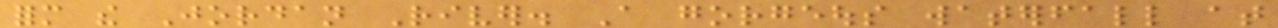form the Jordan River. A gorgeous waterfall at
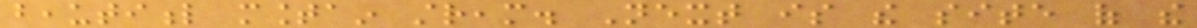beautiful mountain stream. Next is the site of the
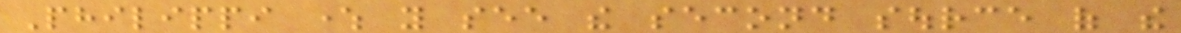Philippi where you see the second source of the
